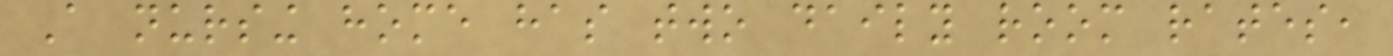A nursing home has two daily room rates,
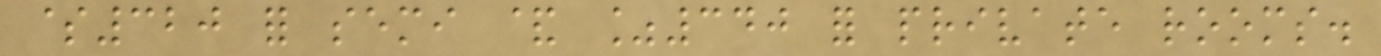$320 for semi & %340 for private rooms.
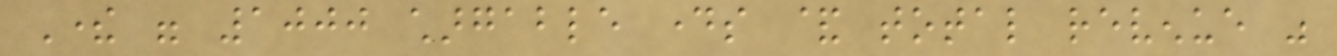There were 1000 chargable days & total revenue was
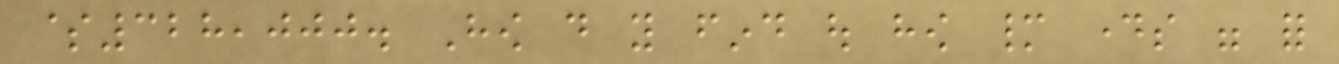$328,000. How do you find out how many days were for
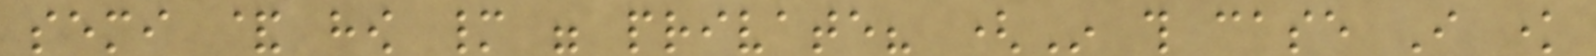semi & how many were private? (In this case I know
